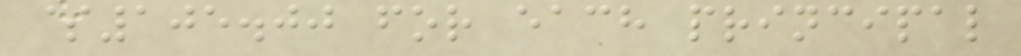$105.00 for each principal
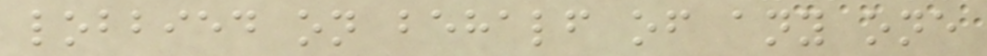lobbied on behalf of any one
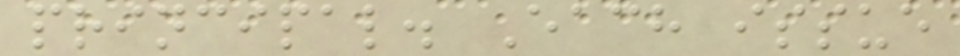principal. Each issue
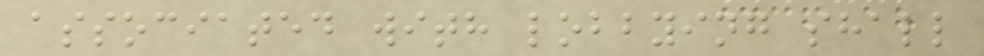associated with lobbying shall
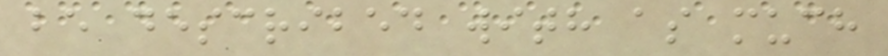be described with as much
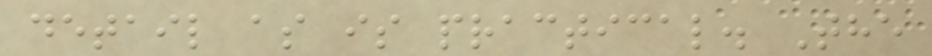detail as is practical. The
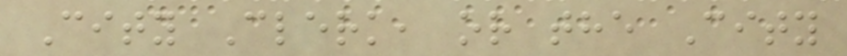City Clerk, or the City
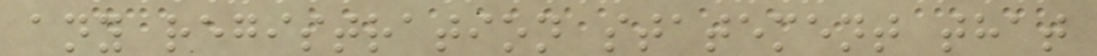any registration statement that
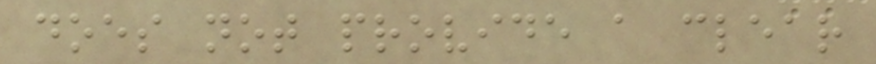does not provide a clear
